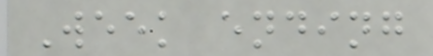Week ending
